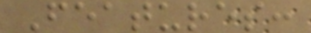Features:
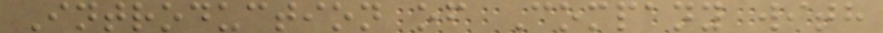Introduction of Company with
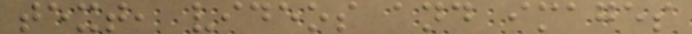text, videos and images
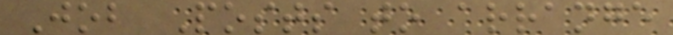Job Posts to arrange
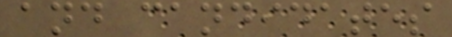and candidates
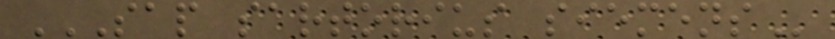SAP SARTORIUS SIEMENS
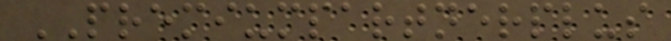PREMIUMPARTNERPLUS
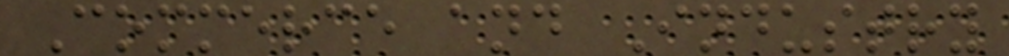Commerce and Industry
